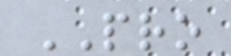PRO
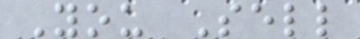You Sell
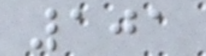101
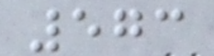573
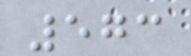573
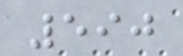590
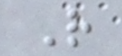R
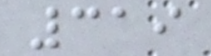319
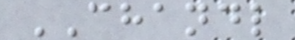CHANDL
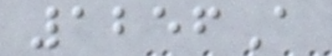1256A
